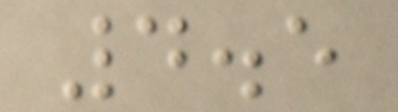4.5
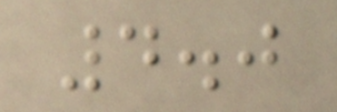4.0
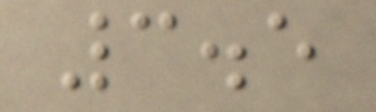3.5
